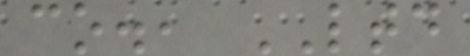co., LTD
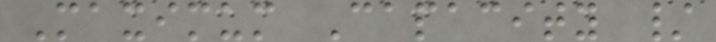Maximum Capacity /
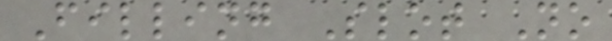Filling Slot No
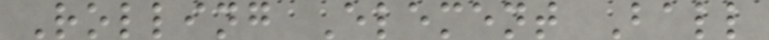Rolling Element Ball
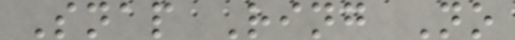Snap Ring No
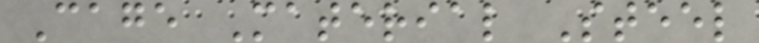Cage Material Steel
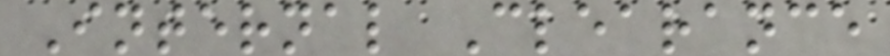Internal Clearance
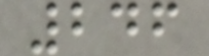246
